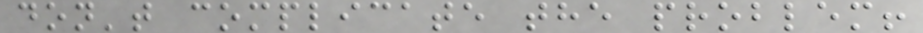don't complicate the problem!
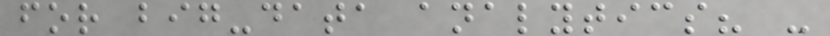for big-data analytics? -
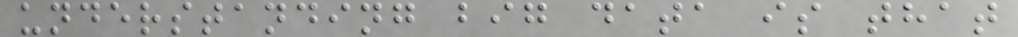understanding big data is that
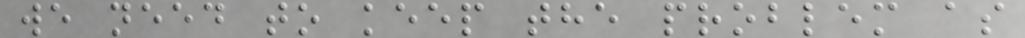we need to keep the problem as
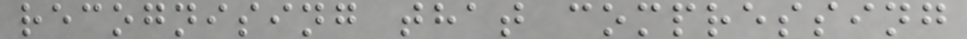recognising that compressing
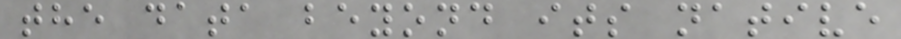the data beyond its native
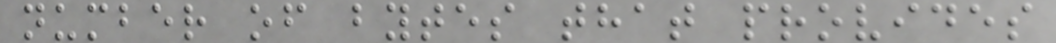number of bytes that provides
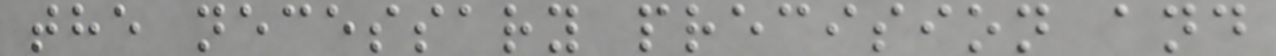the necessary precision and
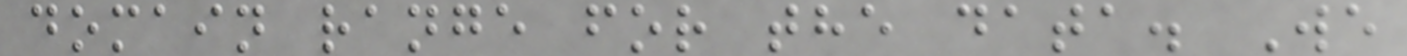domain range for the data. We
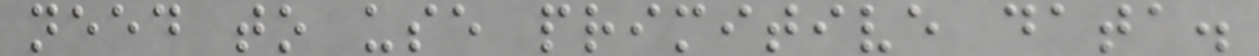need to use primitive data.
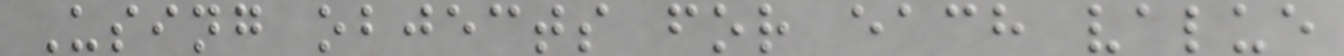Using objects for each value
